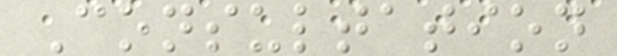Consultation
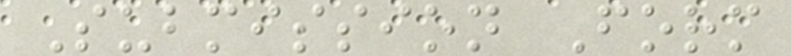Submission Form
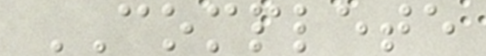COMPLETE
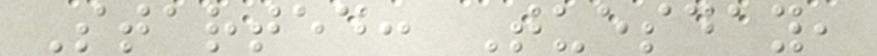Started: Tuesday,
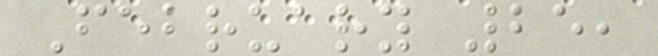February 25,
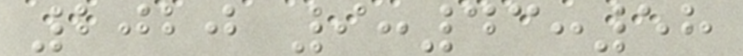2020 9:43:58
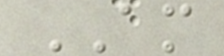AM
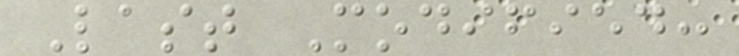Last Modified:
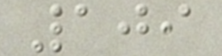109
